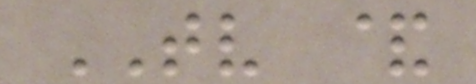TV &
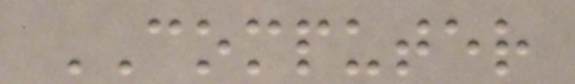COMPUTER
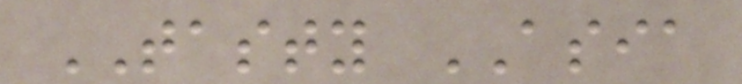TASTY ASIA
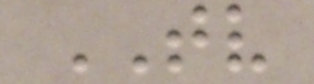TV
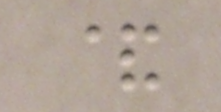&
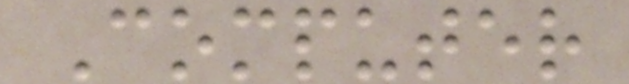Computer
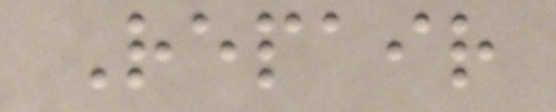Repair
